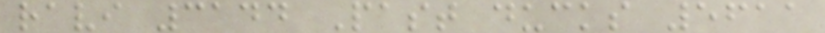ravi 3144 Past ducks 5611
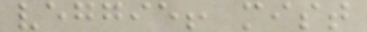veggie! mist
